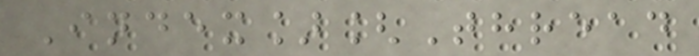Index][Thread
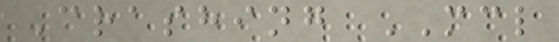Crashing MCL
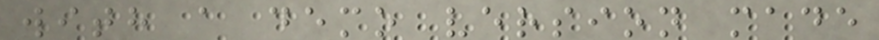with a demo version made
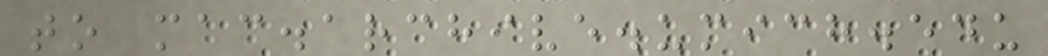to mac.archive.umich.edu
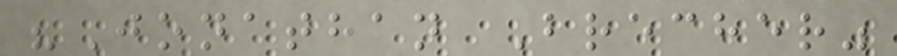"Jonathan Brecher"
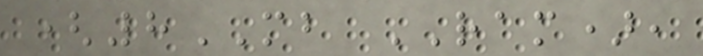(8MB RAM),
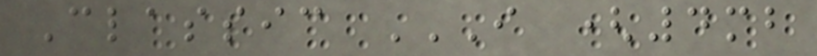Classic I (4MB
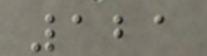121
